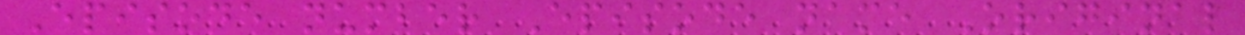Episode number Episode name Original
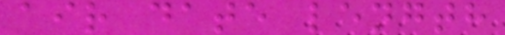air date length
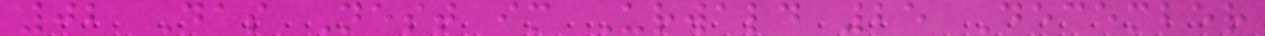02 Das Nest im Urwald 25 December
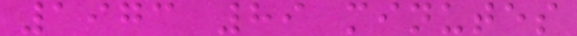1973 89 minutes
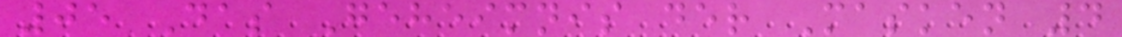05 Das Geheimnis der Masken 4
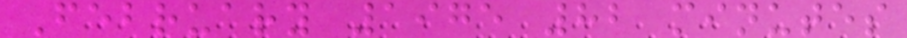February 1975 82 minutes
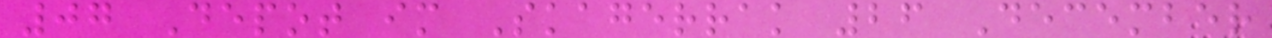07 Depot im Skagerrak 26 December
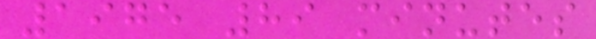1975 89 minutes
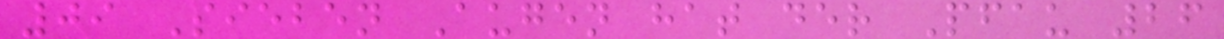09 Sieben Augen hat der Pfau 26
